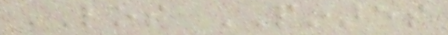LOS PINARES
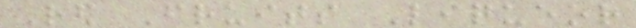Red Fruits Liqueor
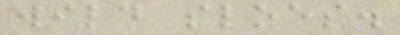wild sloes.
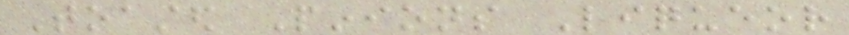Toasted Pinions Liqueor
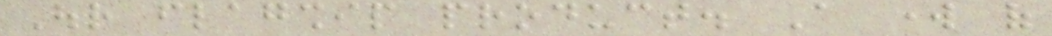Our flagship product. A work of
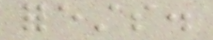forests.
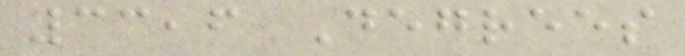33,6 Degrees
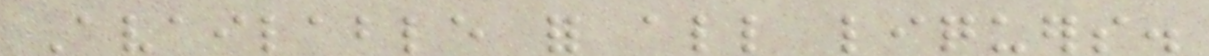Available for all liquers.
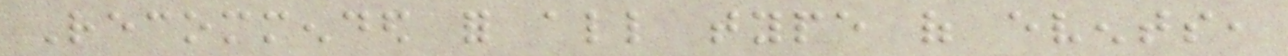Recommended for all type of events,
